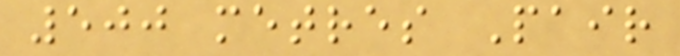500 metres Pair
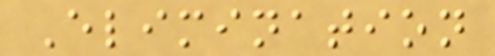Elimination
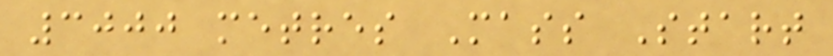3000 metres Mass Start
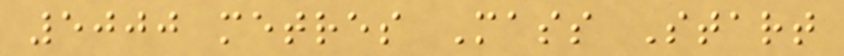5000 metres Mass Start
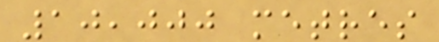10,000 metres
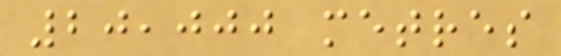20,000 metres
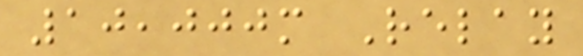10,000m Relay
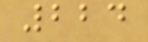224
